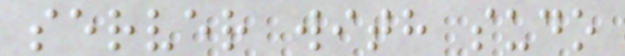server with sudo
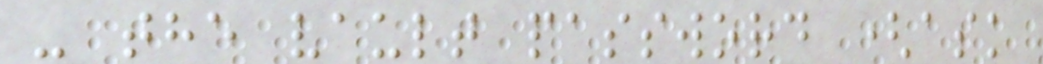- the vault password (ask
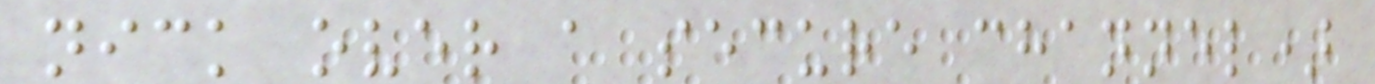nick over a secure channel)
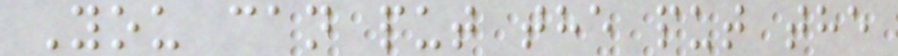You can put the put the
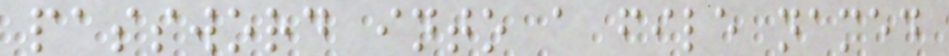password into a file named
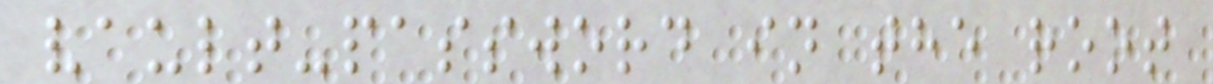vault-password in the root
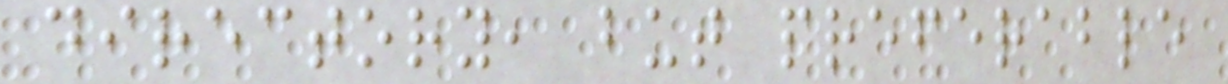directory, but preferable
